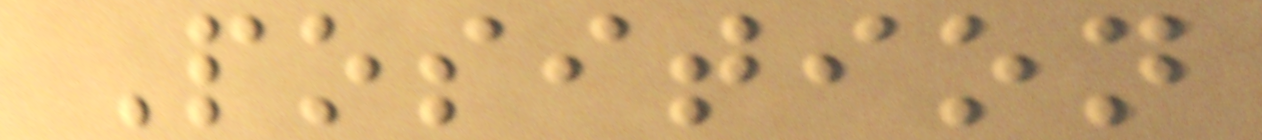Position
